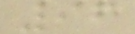96
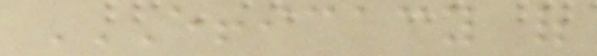EFFICACY OF
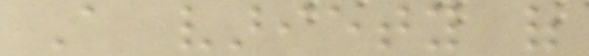A variety of
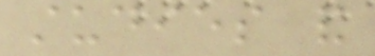studies and
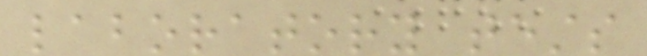laboratory tests
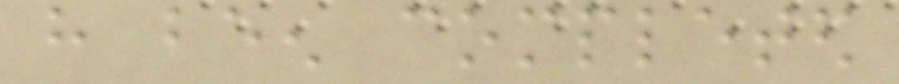have been completed
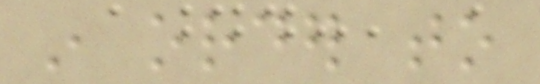in order to
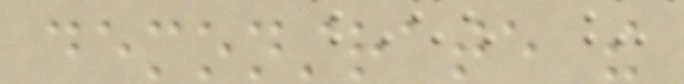demonstrate the
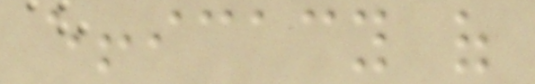efficacy of
